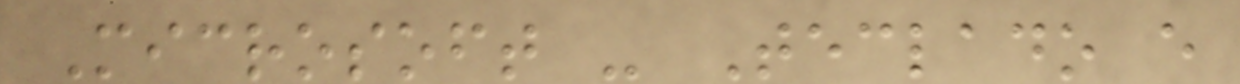Microsoft - Teclado e
